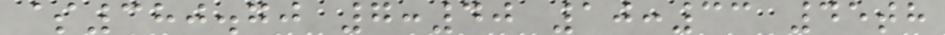$380.70 7:40 10:33 45th
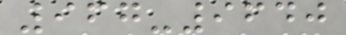967-9640
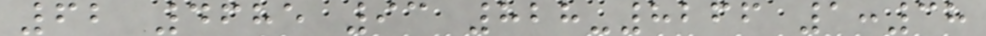62 4685 93 828-8266 1:38
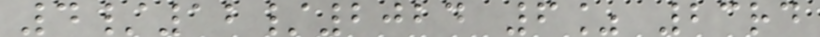4/12/2024 6% 23rd
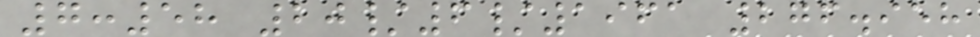7:58 20/6/1961 276.958
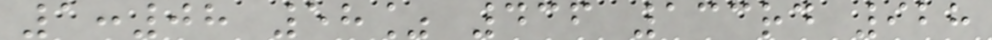1:08 58% 436 133rd 928
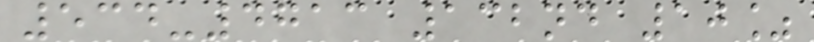534-4713 132nd 10%
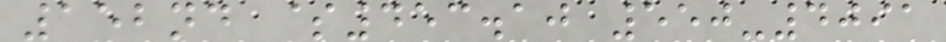152nd $453.10 550-4091
